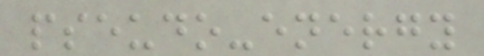pseudo-energy
